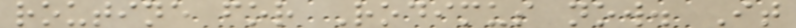routine for Rodimus now. It
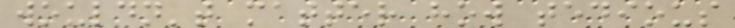wouldn't matter how tedious
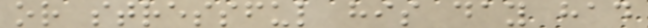or stressful his day had
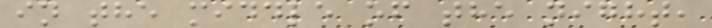in the middle of the night,
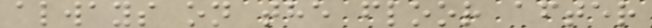always on the floor after
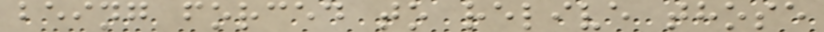being forced to relive those
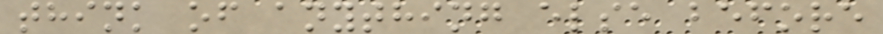think of anything else before
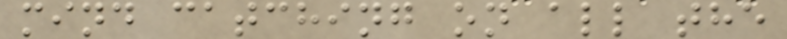mind catching on all the
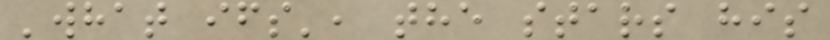'what ifs', the stars his
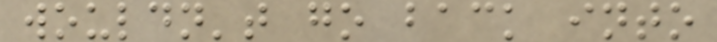wouldn't go back into
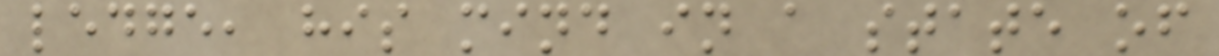ledge, his mind in a state of
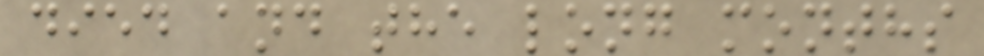died and the long months
